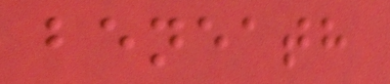beneath
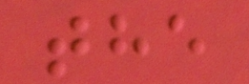the
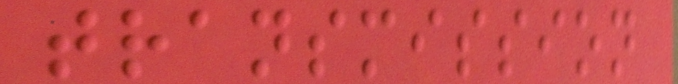transmission
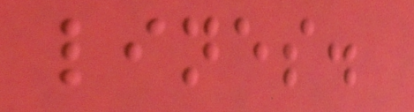lines.
